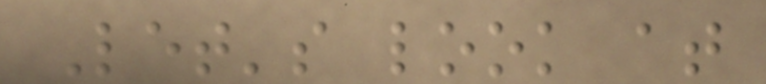Let's look at
